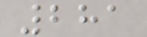281
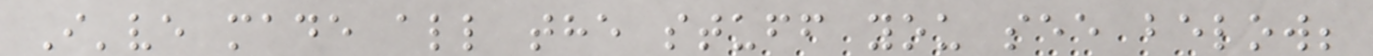I've made all the stuff you see below;
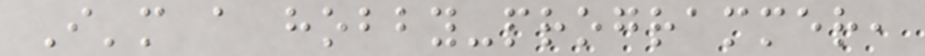I'm a hobby-programmer,
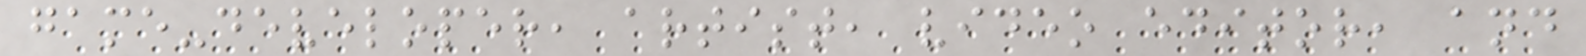game-developer, artist, video editor, and
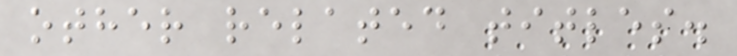other related titles.
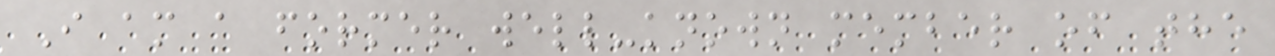I am a former well-known member of the
